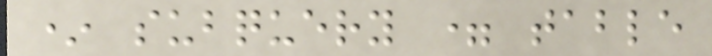* subquery = table
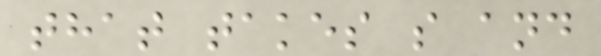that takes s and
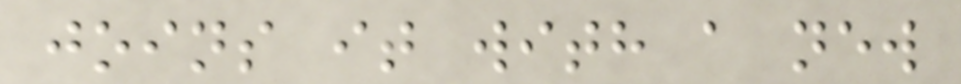joins it with a new
